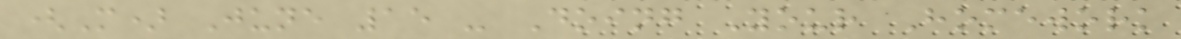(M) June 15 - Doing Your Homework
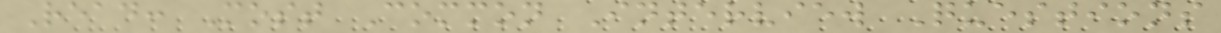Read: Most Common Interview Questions
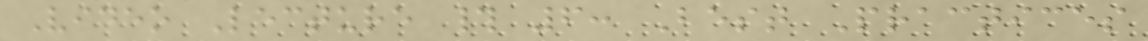Video Lecture # 6: Best Practices
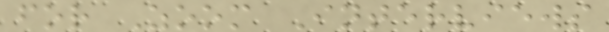for Zoom Interviews
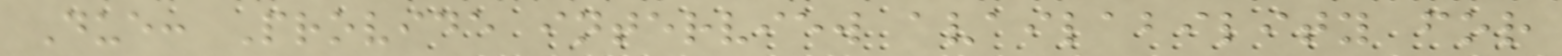Due: Provide interview availability for
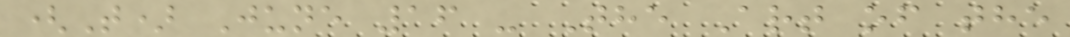(T) June 16 - The Art of the
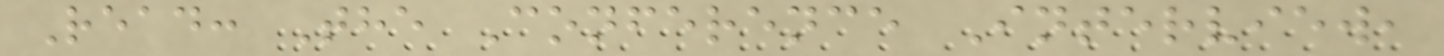Read: The Conference Interview,
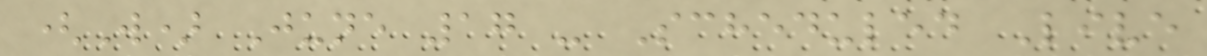(W) June 17 - Scheduled Live
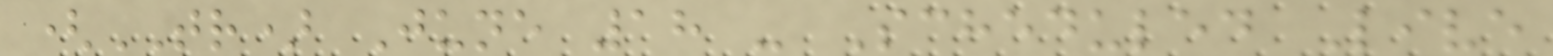(TR) June 18 - Scheduled Live
